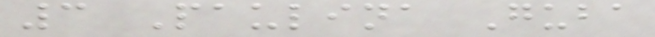3 Paulina Guba
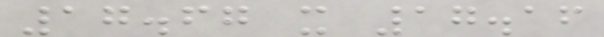17.67 x 17.16
